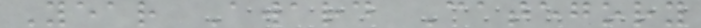Year Award Category
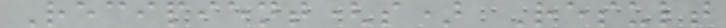Recipient(s) Result
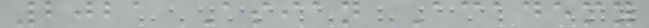2021 Asian Academy
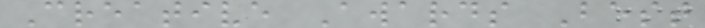Creative Awards Best
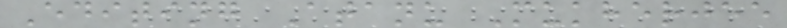Editing Atanu Mukherjee
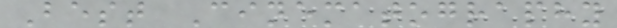Best Cinematography
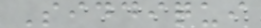Siddiqui
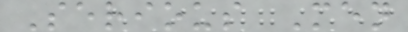Serious Men
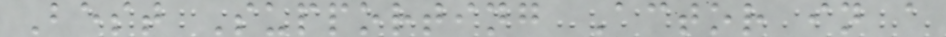Best Supporting Actor in a
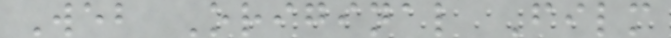Web Original Film
